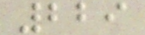229
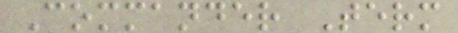Commander Term
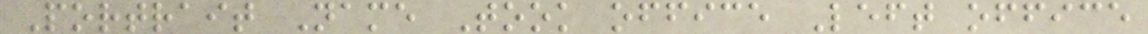Portrait Name Took office Left office
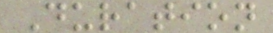Duration
